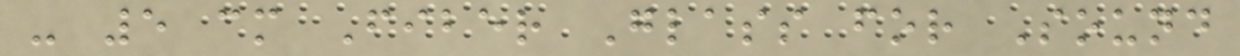- 5 cm Fiber Glass for Sound
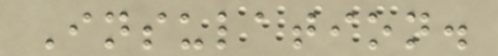Insulation.
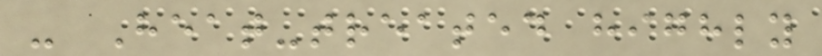- Heat-treated highly
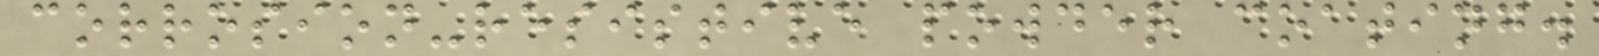corrosion-resistive powder coating.
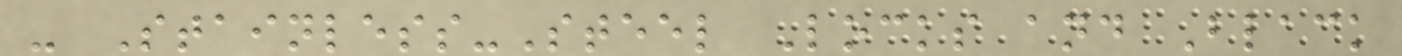- Stainless-Steel Locks and Black
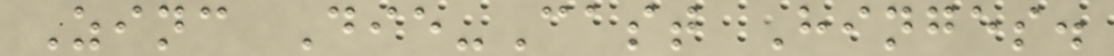Zinc Die-Cast Hinges.
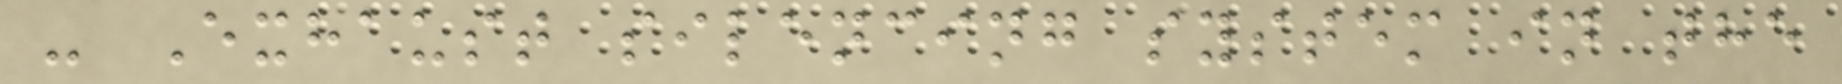- Exhaust silencing system in the
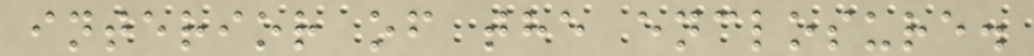interior of the enclosure.
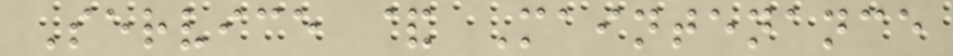Service & Maintenance
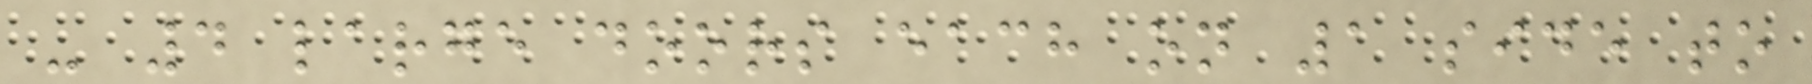- 4 large doors each on 1 side to
